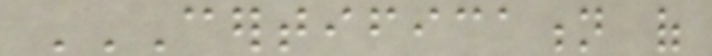CERTIFICATION OF
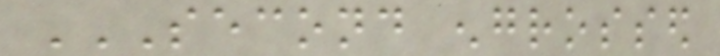SECOND ENGROSSED
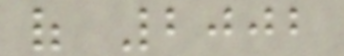of 2002
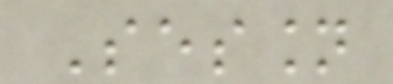Session
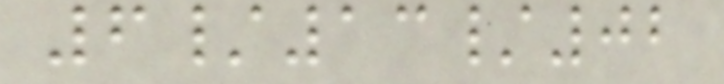6/13/02
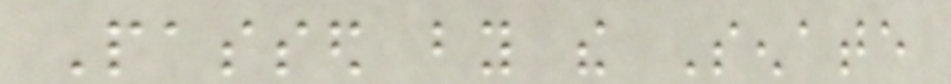Passed by the Senate
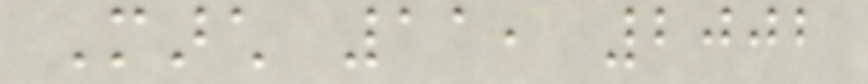March 11, 2002
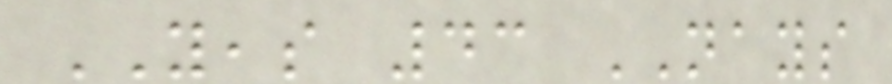YEAS 43 NAYS
